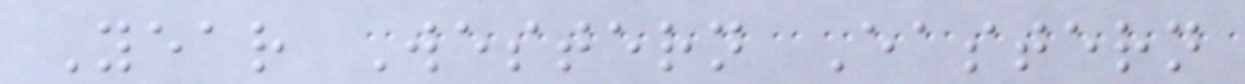Year Western Eastern
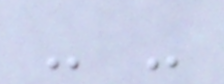- -
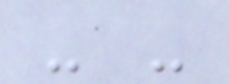- -
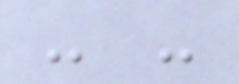- -
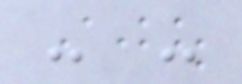- -
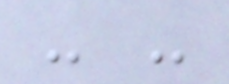- -
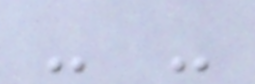- -
